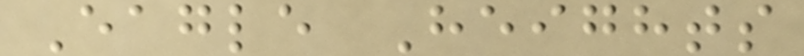Eagle Heights
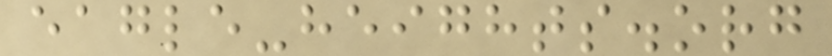eagle-heights.org
